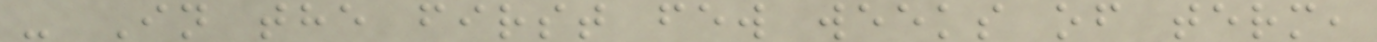- In the first few weeks of term,
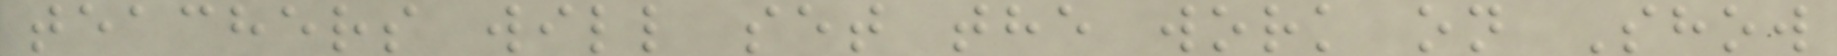teachers will set the work on Show
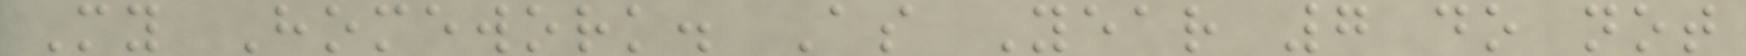My Homework. As Year 7 do not
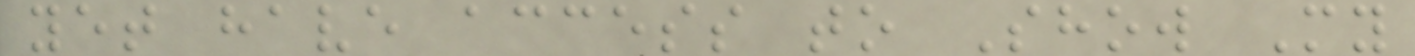yet have access to Show My
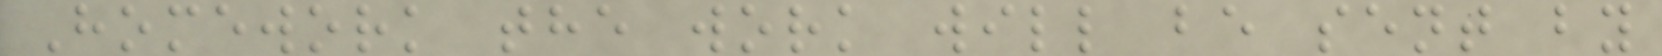Homework the work will be sent by
